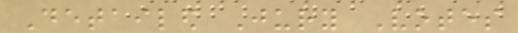Detailed Jury Votes
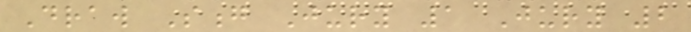Draw Song Jury 1 Jury 2
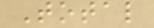Total
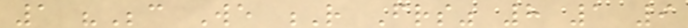1 "Because We R Friends" 8 1 9
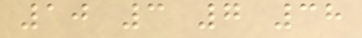10 3 7 38
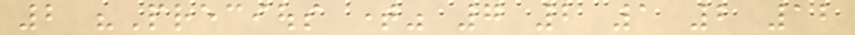2 "Precious time" 7 2 1 2 12
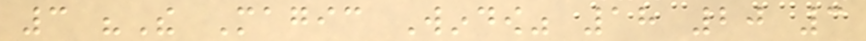3 "The Magic Window" 18 20 3
